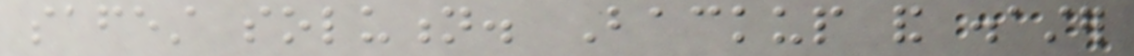safest solution. Backup and disaster
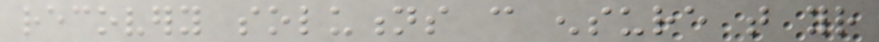recovery solutions can ensure that your
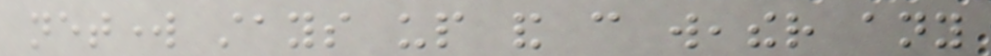network stays up and can weather any
